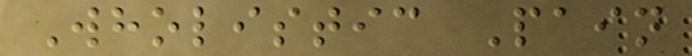Wholistic Pain
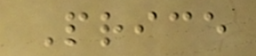Price
